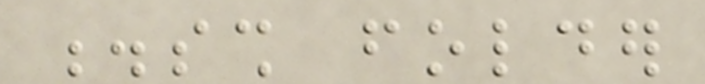.ssh folder
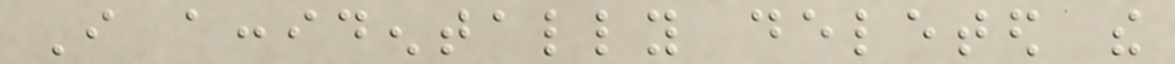I accidentally deleted the
